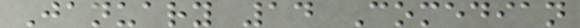January 14 Comedian
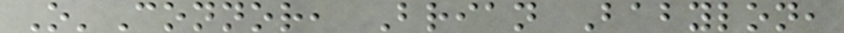O'Connor, Brian Babylon,
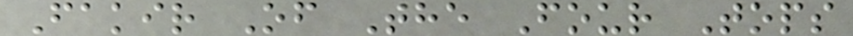Fakir Of The Four Tops
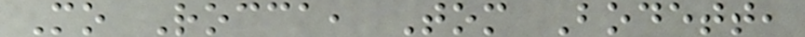Mo Rocca, Tom Bodett,
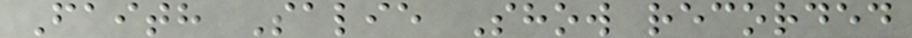Faith Salie Show recorded
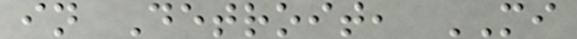in Detroit, MI
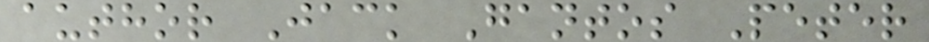author Jack Gantos Peter
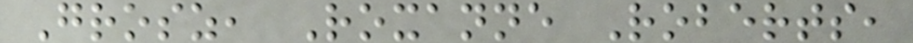Grosz, Roxanne Roberts,
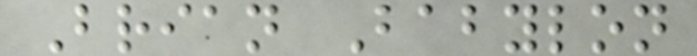Brian Babylon
